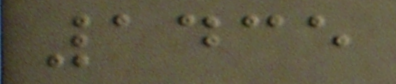1435
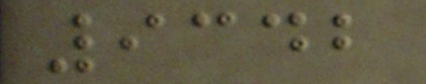9342
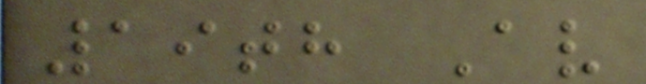19th Av
